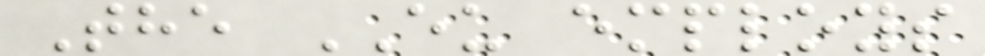The EU employs
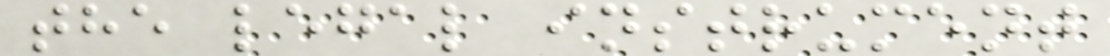the legal instrument
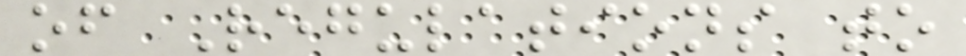of Regulations to
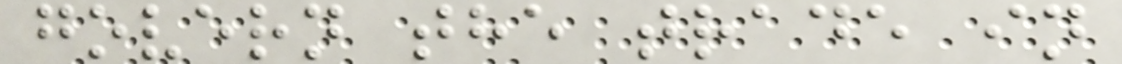govern the trade in
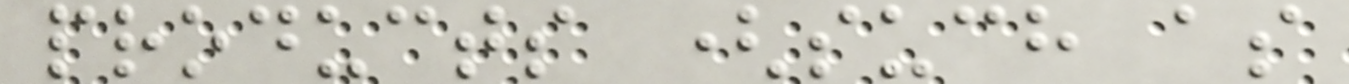products (such as
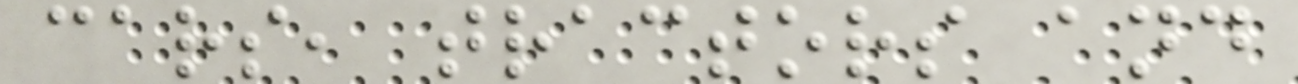cars, tractors and
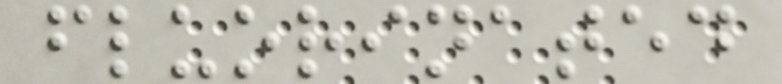fluorinated
